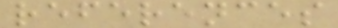references
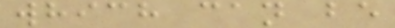which can be
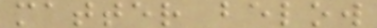matter below
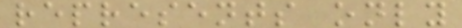represents only
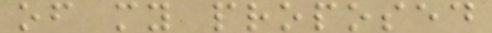of my proposed
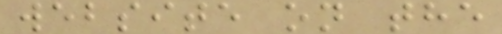website on the
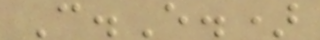C.E.)
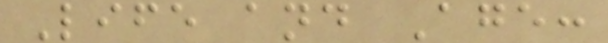Life and Age:
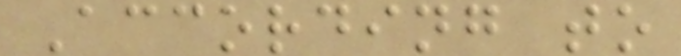According to
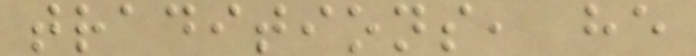traditions, he
